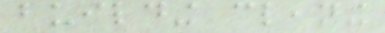building cleaning
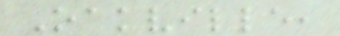Oakville,
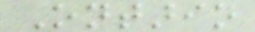Ontario
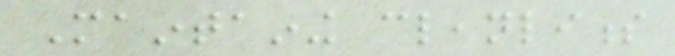Maintaining cleanliness
